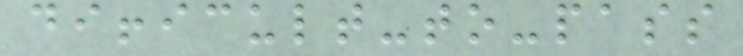difficult-to-pass
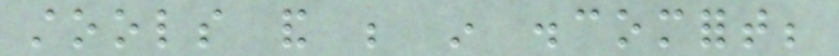stools and be in discomfort;
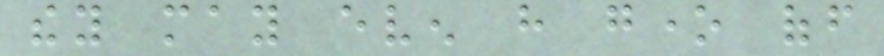they may even have gone off
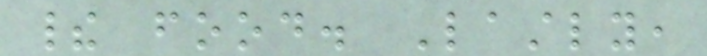their food. Lastly,
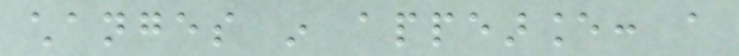changes in appearance: a
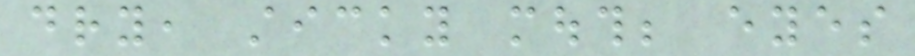dry, sticky mouth; eyes
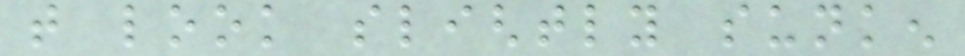that look slightly sunken
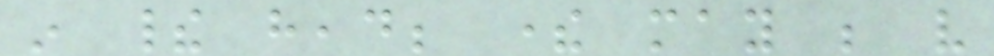in their head; there may be very
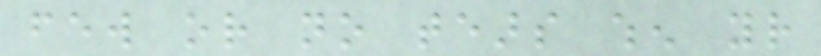few or no tears when your
